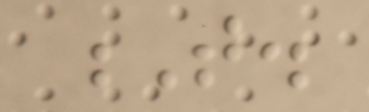T.
